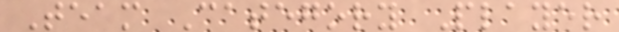Team Category Player
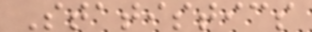Statistics
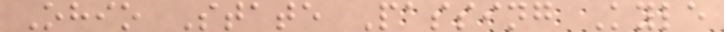Ohio State Passing Kyle
